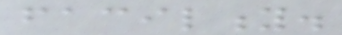facility.
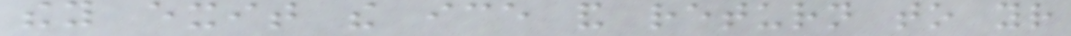they exit the ice and return to your
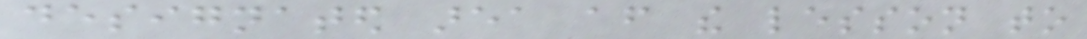designated area after the lesson to
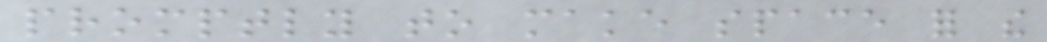promptly to make space for the
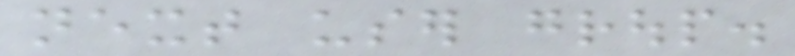next user group.
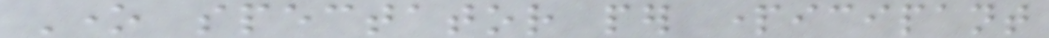One spectator per participant
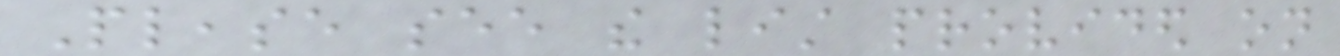Please see the list provided on
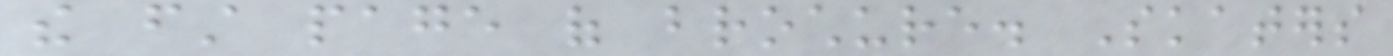the first page of brochure. Skaters
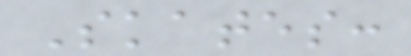Skates:
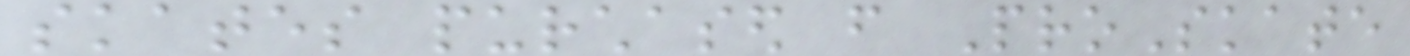skates purchased from ProSkate
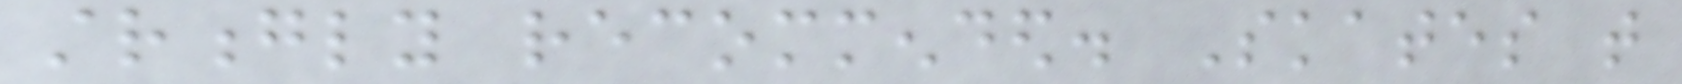strongly recommended. Skates that
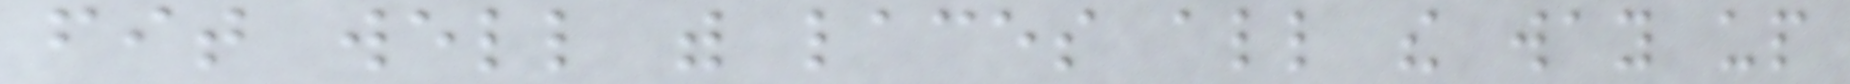fit well with laces all the way up
